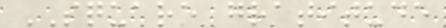SQUARE gratitude
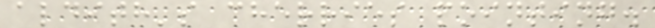aldith's cherries pointing.
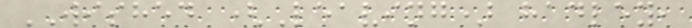WISHED (Leaving) hadley,
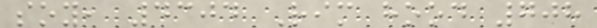soy, 4304 Rim hood 708
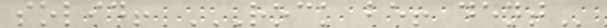solid! ROCK BE! DENT
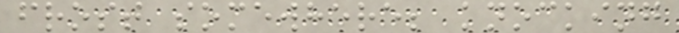frost somewhere; knocking
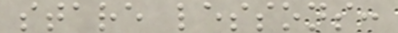stare lessons:
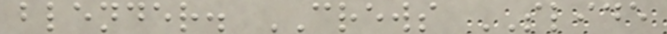blender. CREWS SLIDE
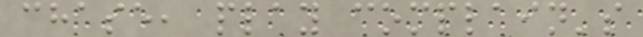chase, play complain's
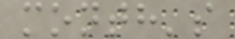month's
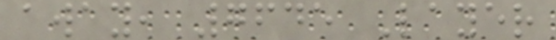away, 7645 Layer
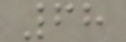68
